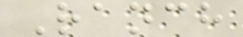Ranch
